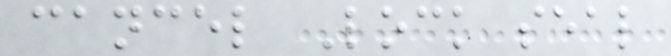cancel Lock seal
